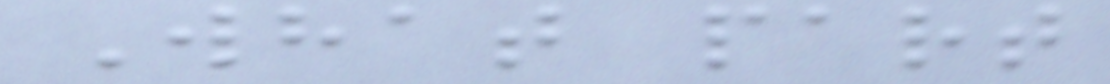What part
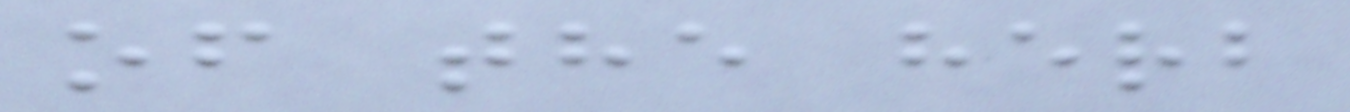of the herb
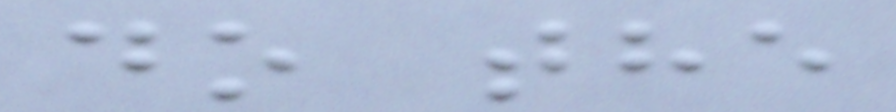do the
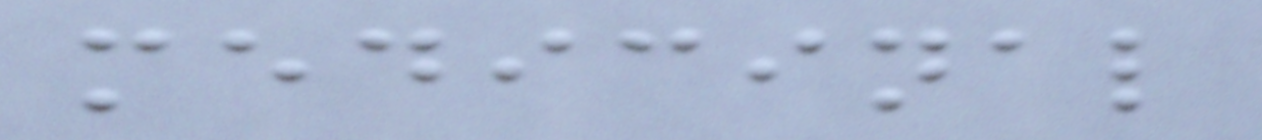medicinal
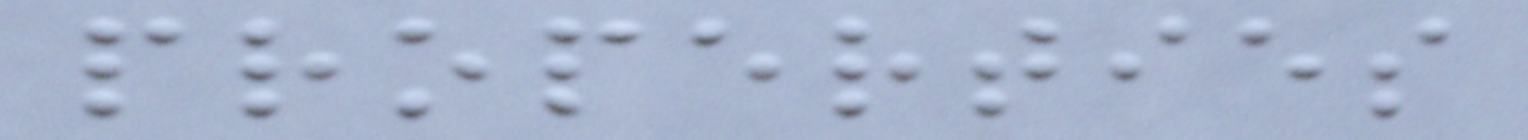properties
